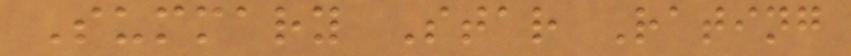Summary Star Rating
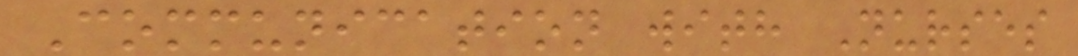Communication with Nurses
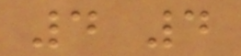4 4
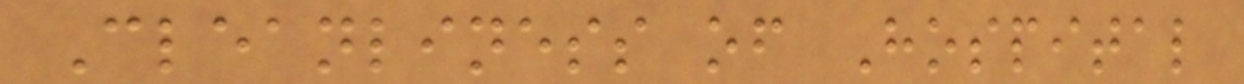Cleanliness of Hospital
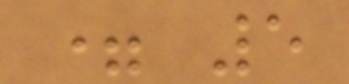= 5
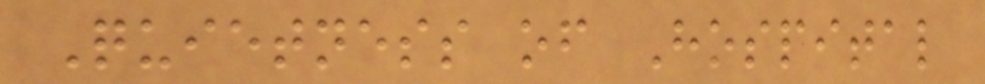Quietness of Hospital
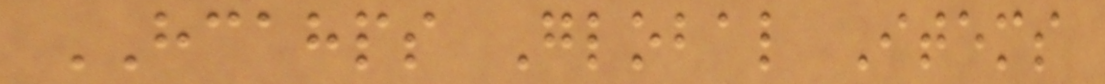HCAHPS Global Items
